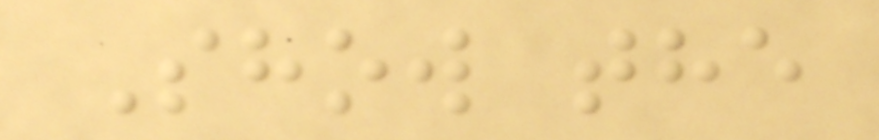Show the
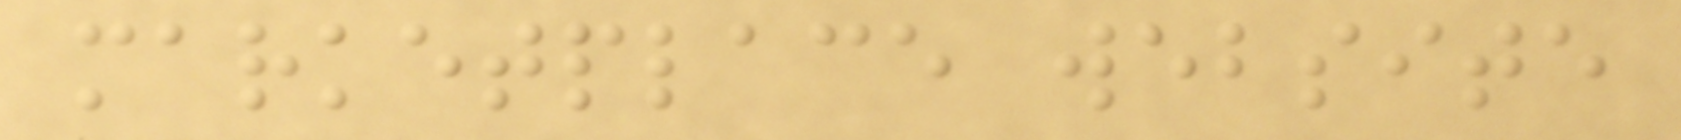marketplace website
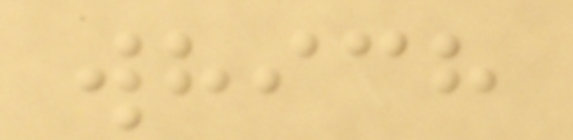which
